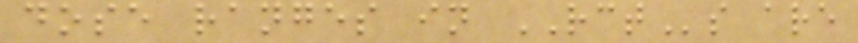dose ranges in RCTs are
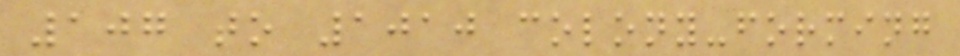107 to 1010 colony-forming
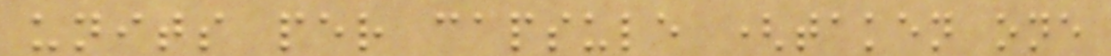units per capsule (taken one
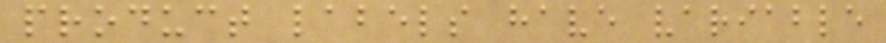product labels have variable
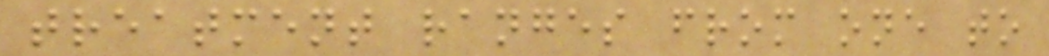treatment ranges from one to
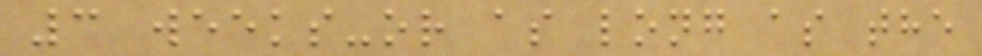3 weeks-or as long as the
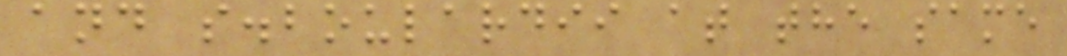and s.boulardii at the same
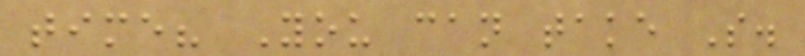time? You can take S.
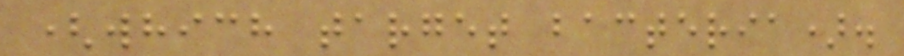(which target bacteria).
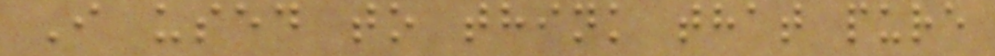I used to think that pure
